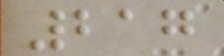217
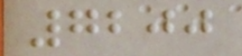7200
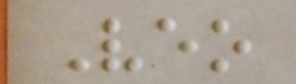Veo
